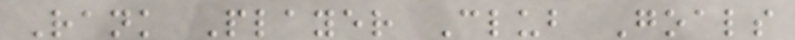Rank Player Club Goals
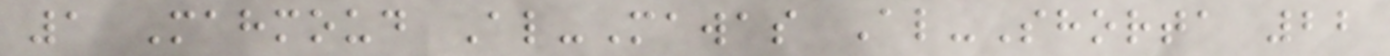1 Mahmoud Al-Mawas Al-Shorta 22
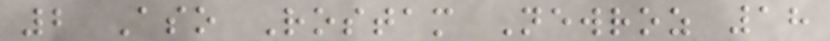2 Aso Rostam Newroz 18
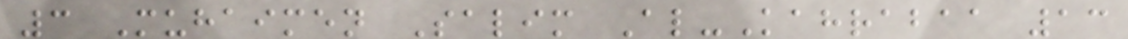3 Muhaimen Salim Al-Kahrabaa 13
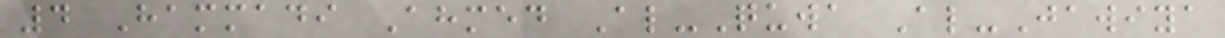4 Hammadi Ahmed Al-Quwa Al-Jawiya
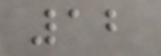12
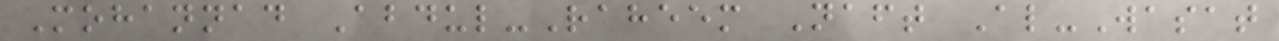Mohannad Abdul-Raheem Naft Al-Wasat
